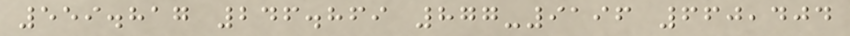559.817 246.869 877-9196 660,404
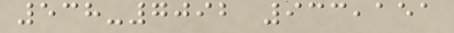538-7092 933,151
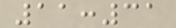11:31
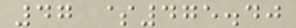47 $475.40
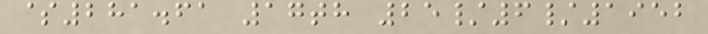$281.61 17th 25/6/1952
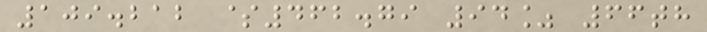109.212 $462.79 94% 66th
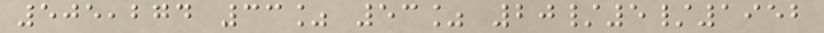505,274 33% 53% 20/5/1952
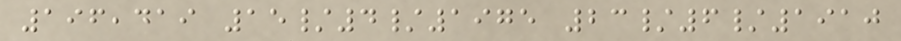196,419 15/4/1975 23/6/1910
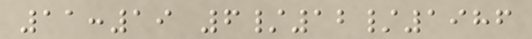11:19 6/12/1986
